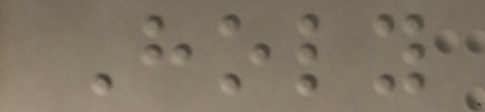Holy
